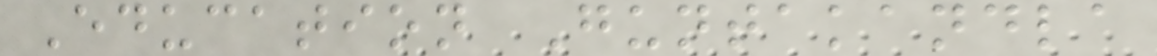Education Guntakandla
